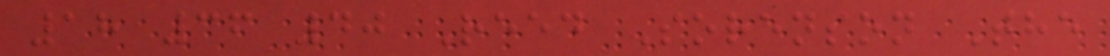18 36 40 Reed Sorenson The
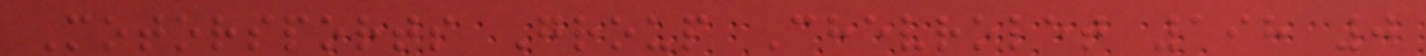Motorsports Group Chevrolet 198 0
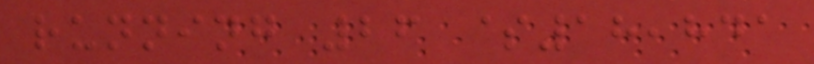running 26 $18,841
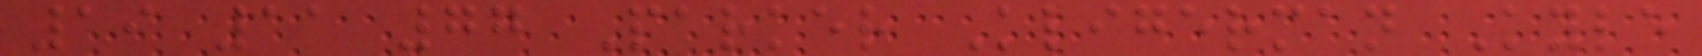19 11 77 Parker Kligerman Kyle
